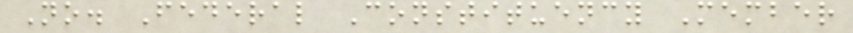No. Federal Constituency Member
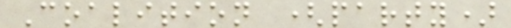Coalition (party)
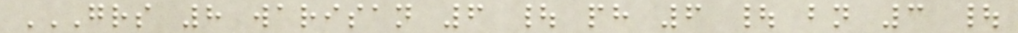GRS 8 WARISAN 6 | PH 6 | BN 3 |
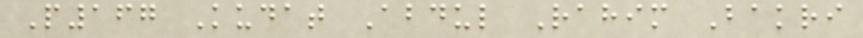P167 Kudat Abdul Rahim Bakri
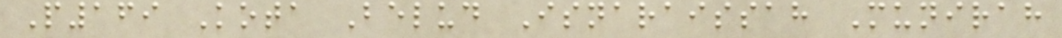P169 Kota Belud Isnaraissah Munirah
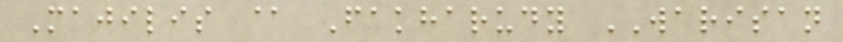Majilis @ Fakharudy WARISAN
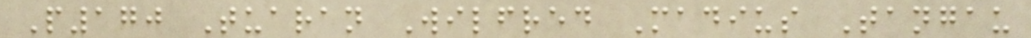P170 Tuaran Wilfred Madius Tangau
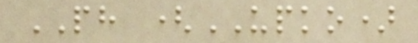PH (UPKO)
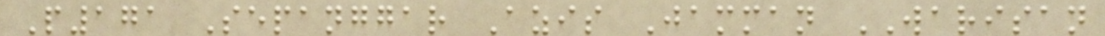P171 Sepanggar Azis Jamman WARISAN
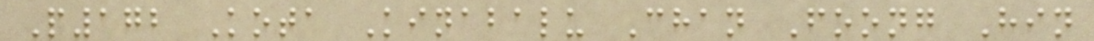P172 Kota Kinabalu Chan Foong Hin
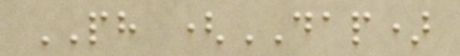PH (DAP)
